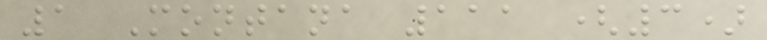1 Montana 111 (3)
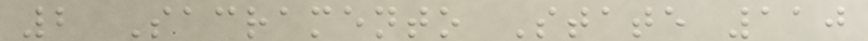2 Sacramento State 110
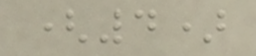(4)
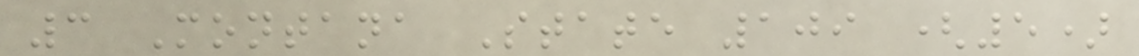3 Montana State 109 (5)
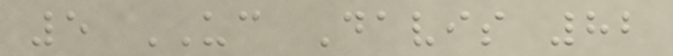5 UC Davis 82
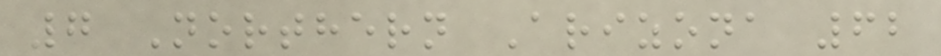7 Northern Arizona 62
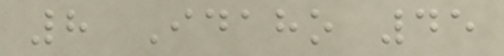8 Idaho 45
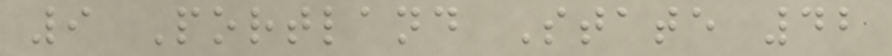9 Portland State 42
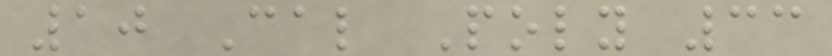10 Cal Poly 33
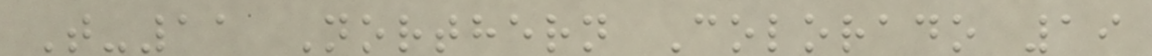T-11 Northern Colorado 19
